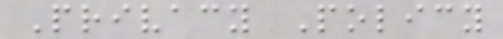Privacy Policy
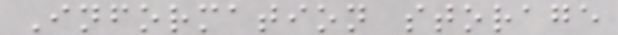Information storage
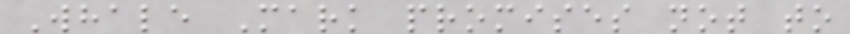Whale Mark promises not to
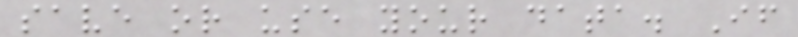save or use your data. If
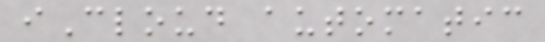iCloud automatic
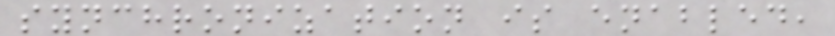synchronization is enabled,
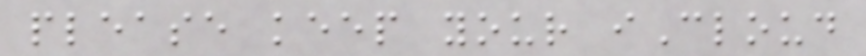please keep your iCloud
